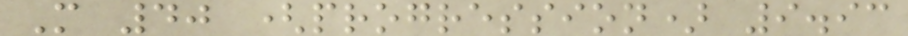M 40 (progression) 9.93
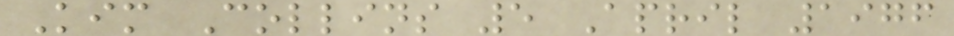Kim Collins 5 April 1976
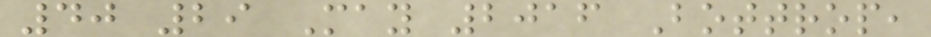40 29 May 2016 Bottrop,
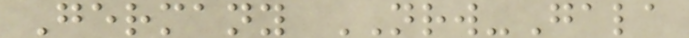Germany NRW-Gala
